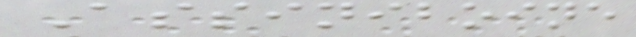Assiniboine
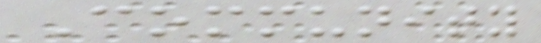Community
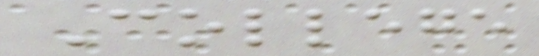College
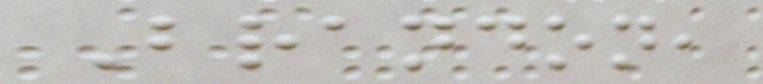Brandon,
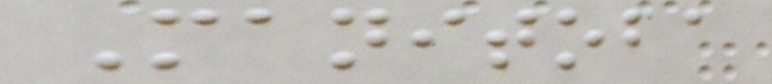Manitoba
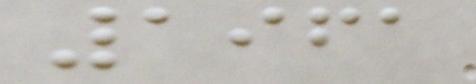1961
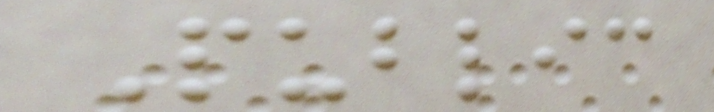Public
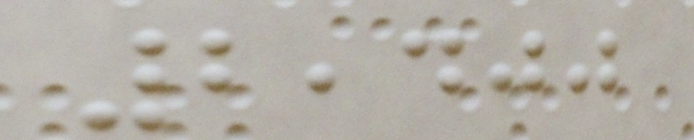2,400
